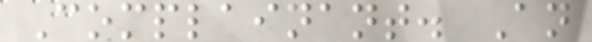Complainant. An
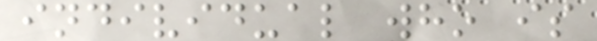individual who is
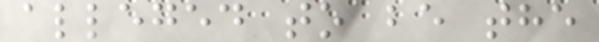alleged to be the
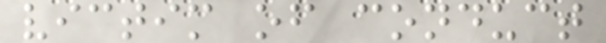victim of conduct
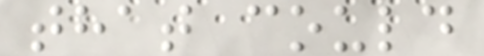that could
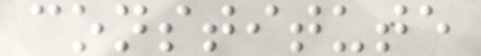constitute
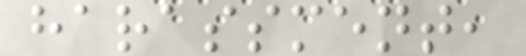harassment,
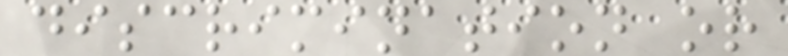discrimination or
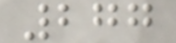277
